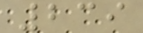239
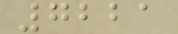7221
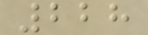228
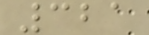321
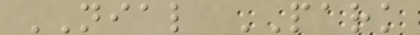NIAL PARK
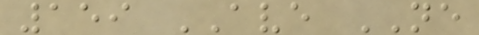159 AVE NE
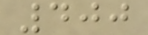400
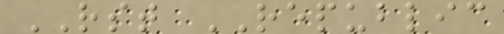RST REPUBLIC
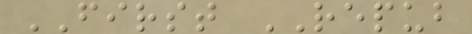FIRST REPUB
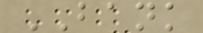BANK
